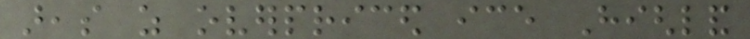areas as overpriced ice Highland
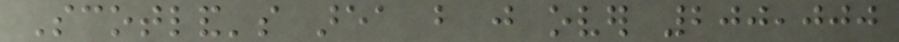Scotland's area but just over 200,000
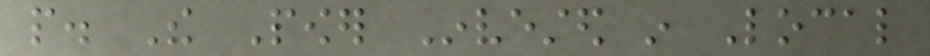people. The Power Invested in Local
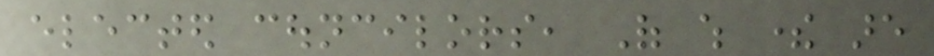elected councilors, Of which there are
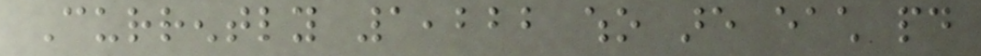Currently 1,222 who are each paid
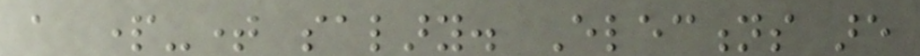a part-time salary. Elections are
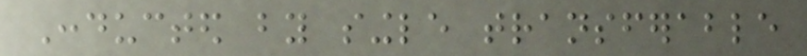Conducted by single transferable
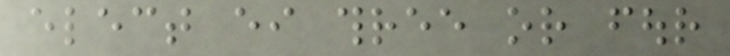elect either three or four
